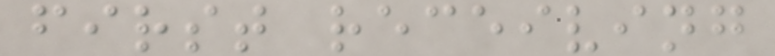first receiving
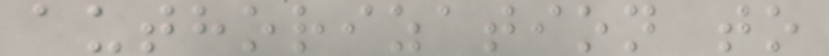authorization to
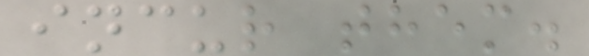incur them.
